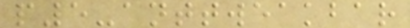p5-anttweakbar
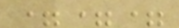===
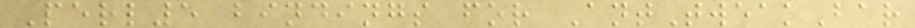Perl5 bindings for AntTweakBar
